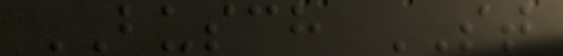BUSCH ST
